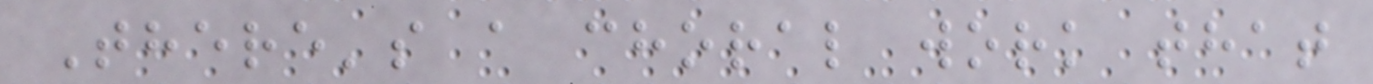There's a choral work that
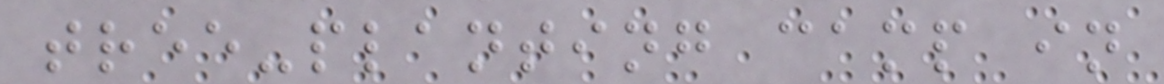tree-planting camp in
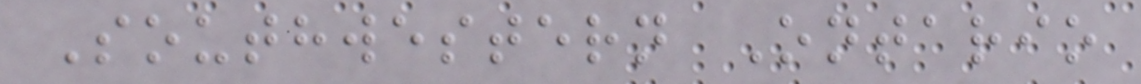Southwestern Ontario
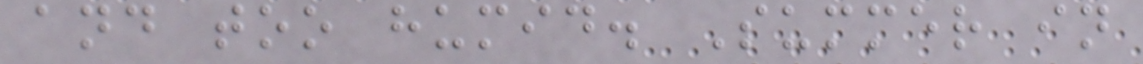and too humid. Summer in
